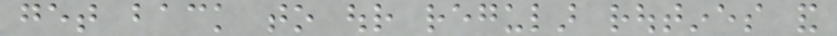get back to our regular routines and
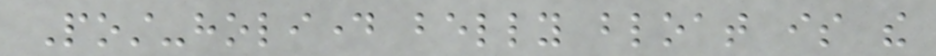Post-holiday belly bloat is the
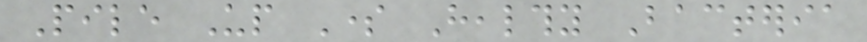Pile Up Some Healthy Bacteria
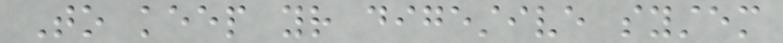To keep your digestive system
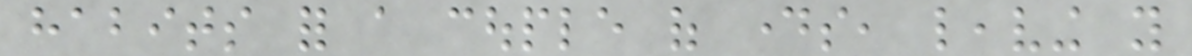habits for a couple of days, leaving you
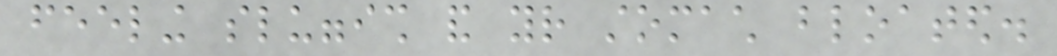feeling sluggish and your stomach bloated.
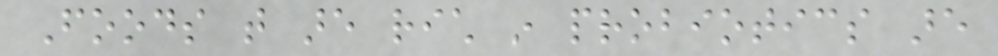Foods that are rich in probiotics are
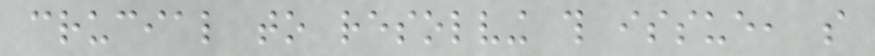crucial to resolving this issue, so
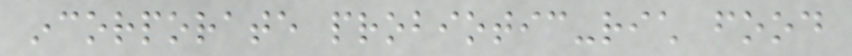incorporate probiotic-rich food
